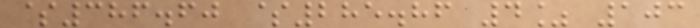$386.60 $285.86 4% 103
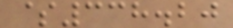$338.20
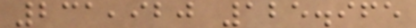231,920 125.965
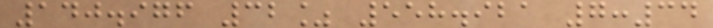140.976 32% 558.921 7:34
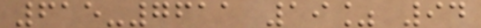615-7611 19% 94
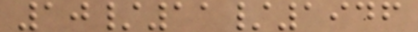10/11/1946
